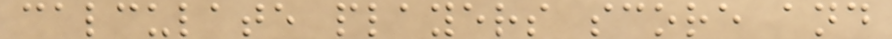calculate players score and
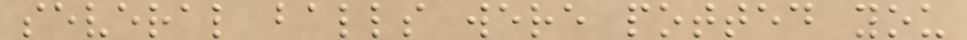several balls were potted you
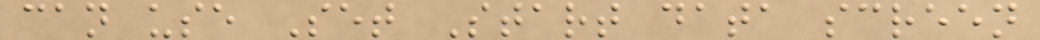can use Set Start data screen
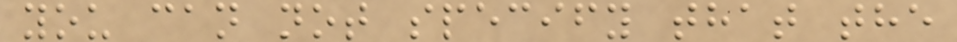you can not specify that the
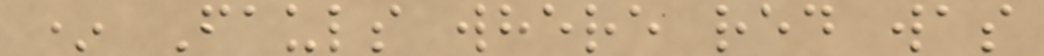* Fauls where red was
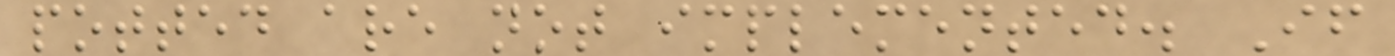potted are not implemented. If
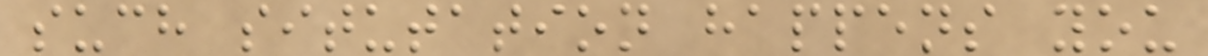such situtation happens you
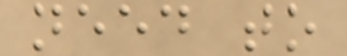need to
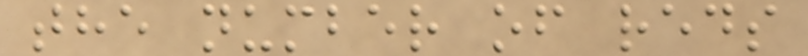the number of reds
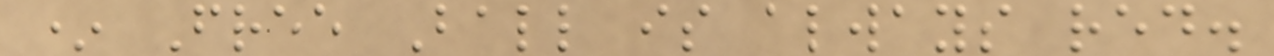* Free Ball is always red.
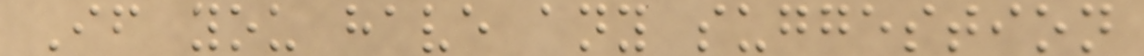If you have any suggestion
